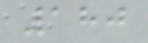180
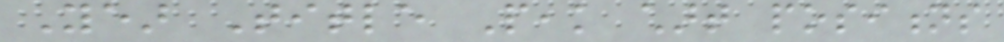Year Title Peak chart positions
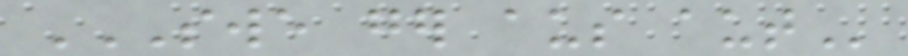SWE GER AUS AUT
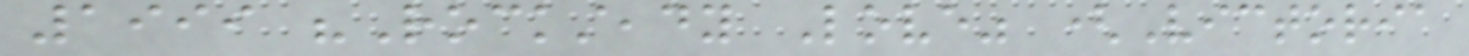1999 "Rocksteady Love" (Victoria
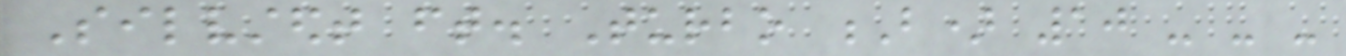Silvstedt ft. Turbo B) 10 - - -
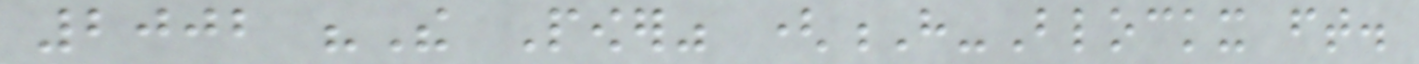2002 "The Power" (H-Blockx ft.
